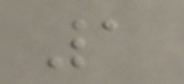1
